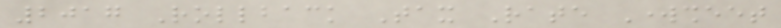2017 Rollback Tax Rate Worksheet
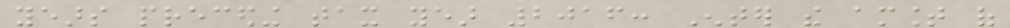years preceding tax year 2016: Enter the amount of
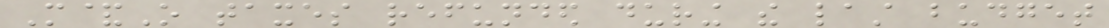M&O taxes refunded during the last budget
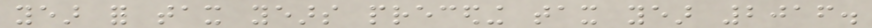year for tax years preceding tax year 2016.
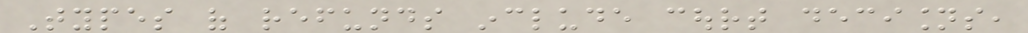Types of refunds include court decisions,
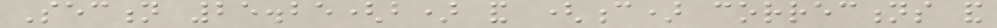Section 25.25(b) and (c) corrections and
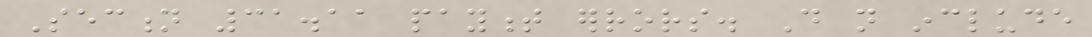Section 31.11 payment errors. Do not include
